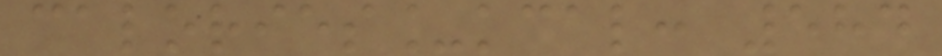calories_kcal: 584
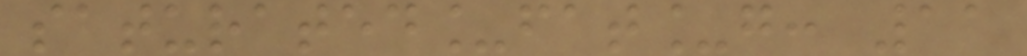saturated_fat_g: 11
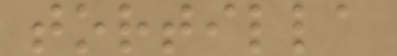tortilla
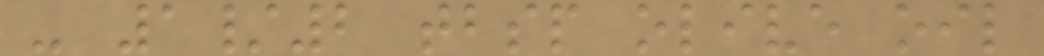- 1/2 tbsp olive oil
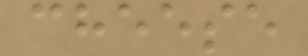cheese
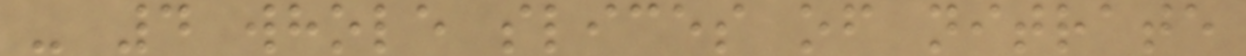- 4 whole slices of nitrate
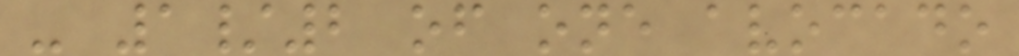- 1/2 of one avocado
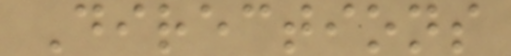Directions
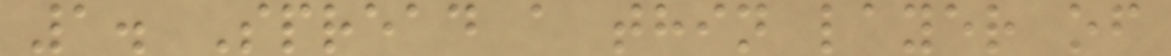1. Spread a thin layer of
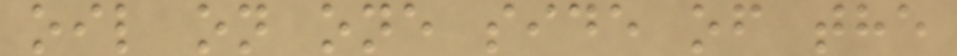oil on one side of the
